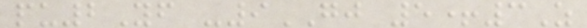pu2Yf -9GJ 5+3Z
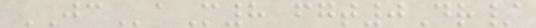JCaM8 fgt0Dr/
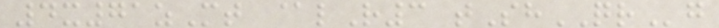4x71zMt @lR3 tShQRg
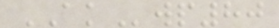AKwp80
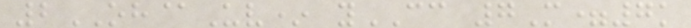2OH@Uv* yCC 7M=7k
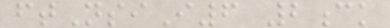ftNsiI6 2ck
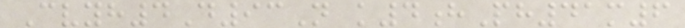Cvyh4D93N k4hPh41m6
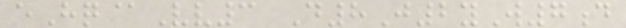eHq@Vv3 D8J2yW7d
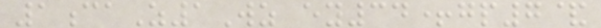1caZ1Wz ey34+gp7&
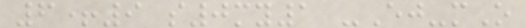6+9 s0my1 -Ej-mO
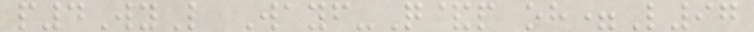p4WyL Wayf-Q&p oh=L97
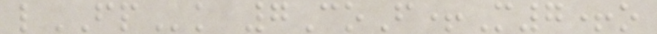lFPk 7CoF+M7+o
